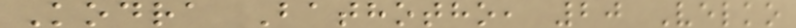Kodra Bathotho, 20 Velko
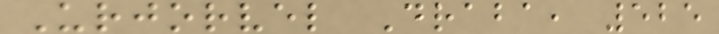Urjorvel Draba, 525
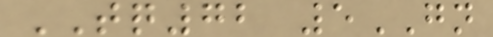TQ72 5GN
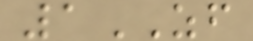1ZF
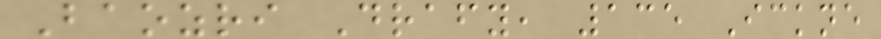Baozri Drafy, 135 Ickne
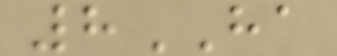8HA
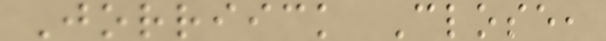Jorriick Close,
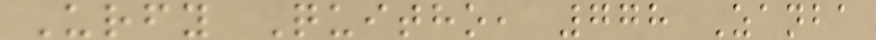Urfy Quitho, 778 Zanba
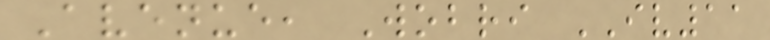Avenue, Wobri IV11
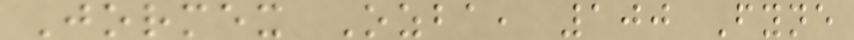Jormex Ozba, 100 Fyne
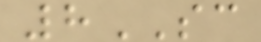8SC
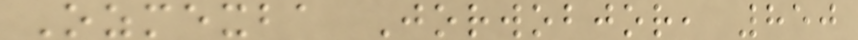Ozmexba Jorwobjor, 850
